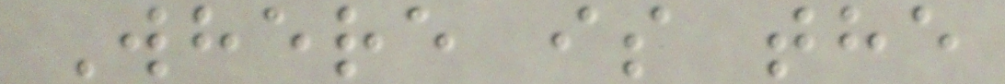Where is the
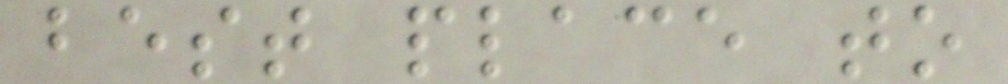best place to
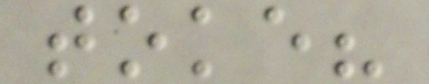toke?
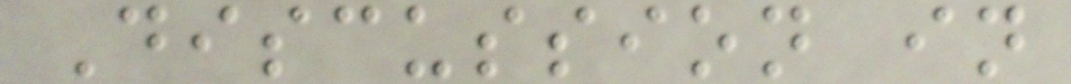Discussion in
